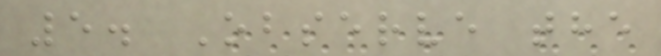5. Observe the
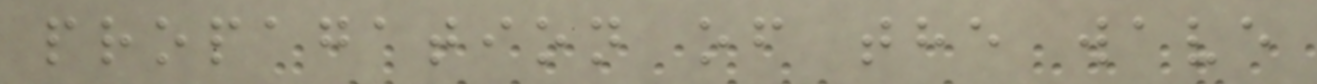propagation of the wave
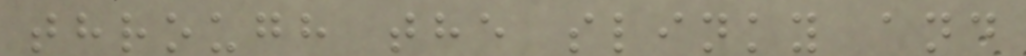through the slinky and
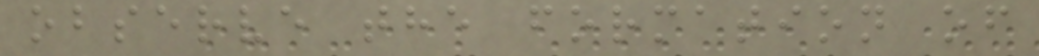observe the formation of
